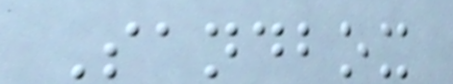Sandbox
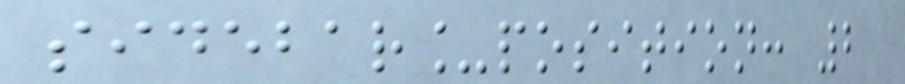sidebar_position: 2
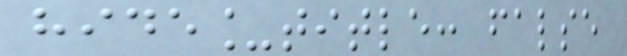hide_title: false
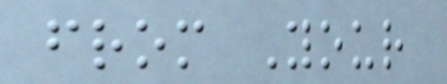from Your
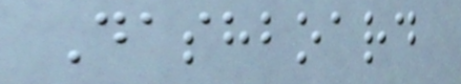Dashboard
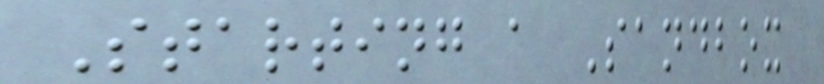Starting a Sandbox
